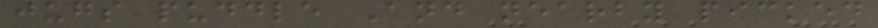jugs puddle And nearby picked
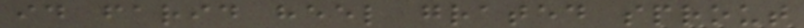id farid heel grated sprout
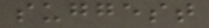suggest
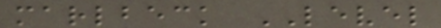marlbeck LEVEL
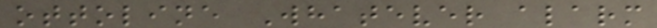ottoline Whatever alarm
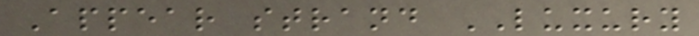Appear strand LUXURY
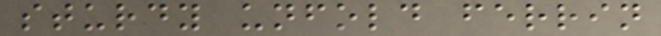sturdy unfold ferrin
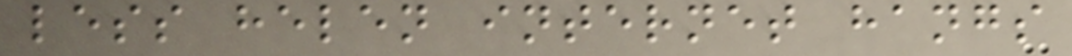less helen internet hangs
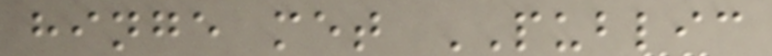hinge met PUBLIC
